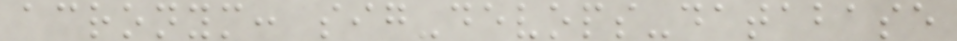acronym: sig-devops-database
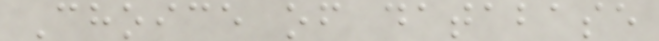Choice of database
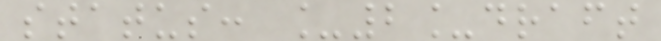status: _2_draft
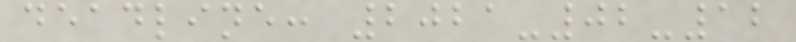deadline: 2021-02-12
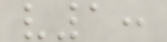v1:
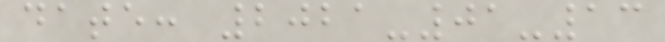date: 2021-01-13
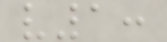v1:
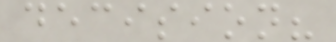decision?
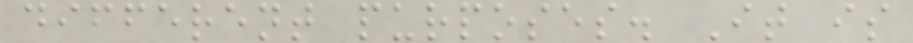different purposes. It is
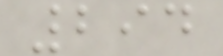294
